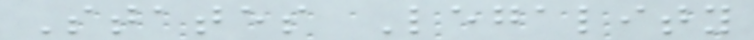States Legality
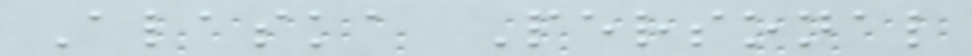Alaska Personal
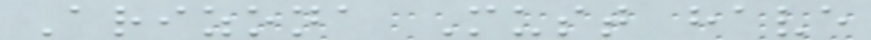Arizona Must have
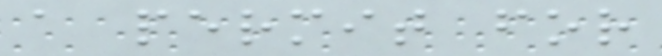a permit for
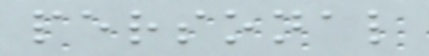personal
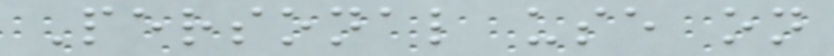Personal use on
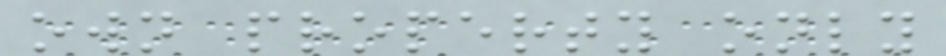own property only
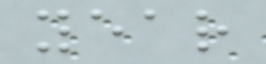year
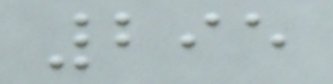295
